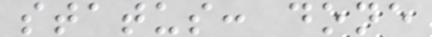status: done
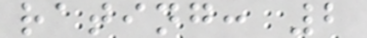rating: 2
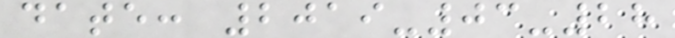date: 2019-03-28
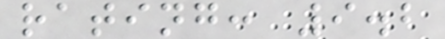rating: 9.2
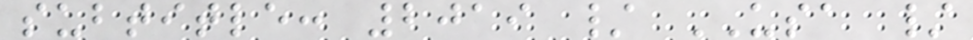subtitle: 2019 / USA /
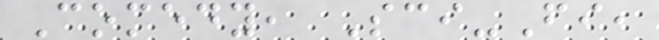Comedy, Sci-Fi,
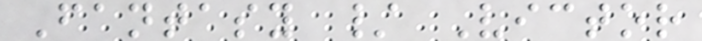Fantasy / Victor
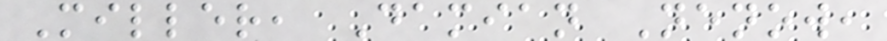Miller, Damian Nenow,
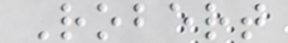Robert
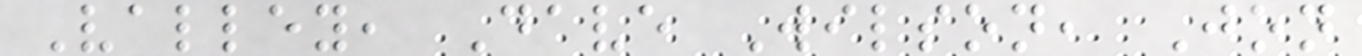Valley, Dave Wilson, Jon
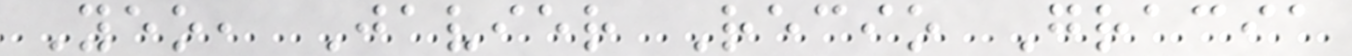Yeo, Javier Recio Gracia
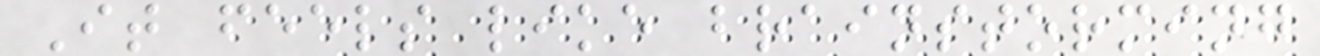It feels like brainstorming
